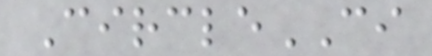CircleCI
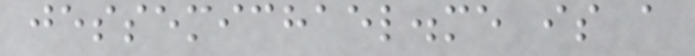jessemichael.me is a
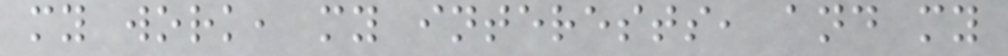my work, my interests, and my
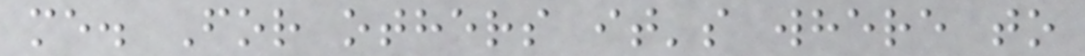me. For others it's where to
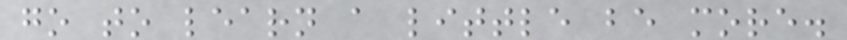go to learn a little be more.
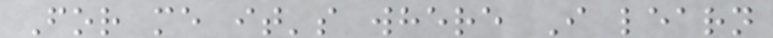For me it's where I learn
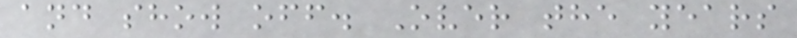and show off. Over the years
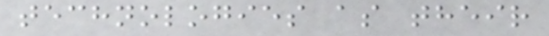technologies as their
